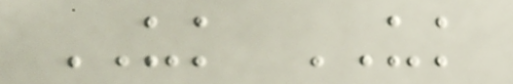UK UK
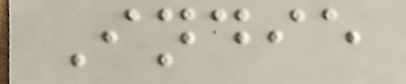Indie
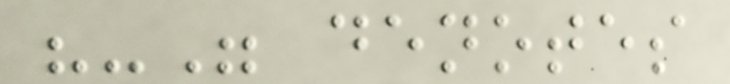"-" denotes
